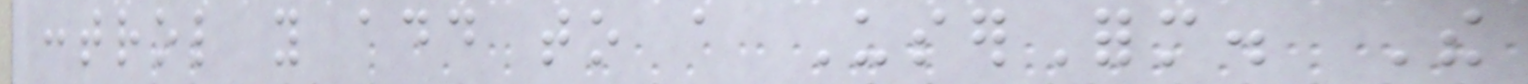control you add to a UserForm. The
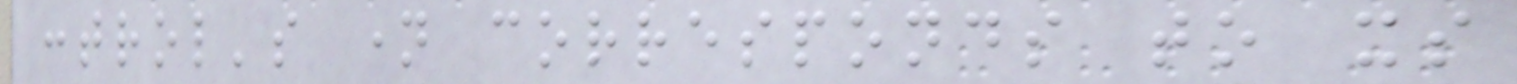control's name corresponds to its
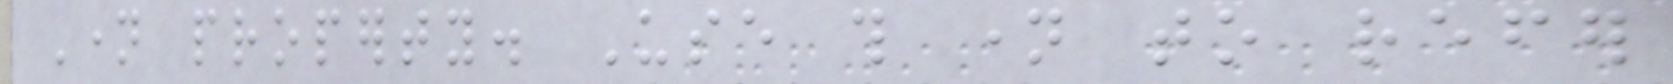Name property. Use this name to refer
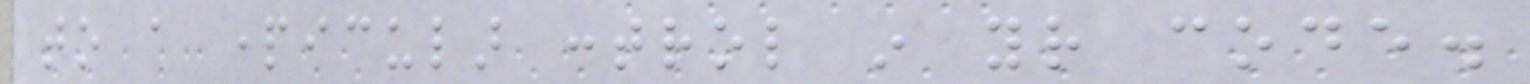to a particular control in your code.
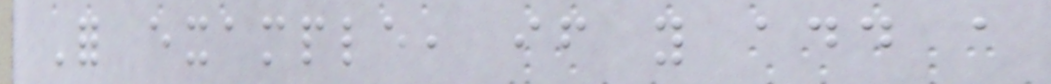For example, if you add a
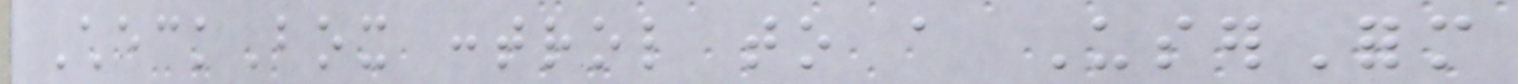CheckBox control to a UserForm
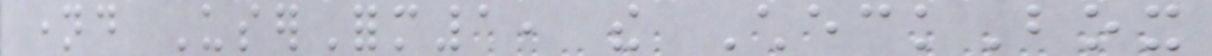named UserForm1, the CheckBox
